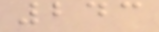243
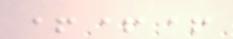+++
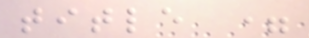title =
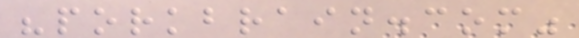"porkbrain.com"
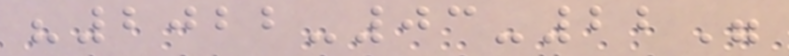"2022-03-22"
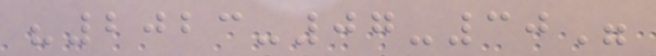"2023-07-30"
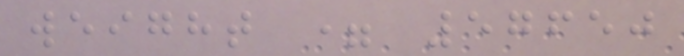weight = 57650
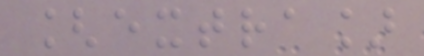[extra]
